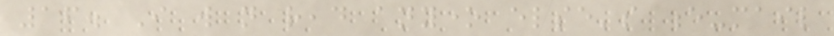16. I will not read anyone else's e-mail
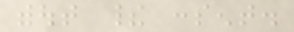without their consent.
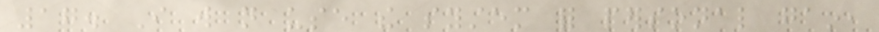17. I will not use the system for personal gain,
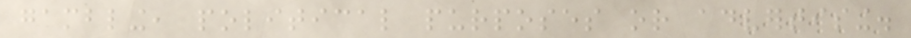gambling, political purposes or advertising.
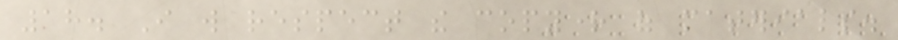18. I will respect the copyright of materials.
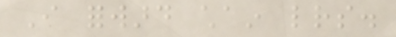I forward chain letters.
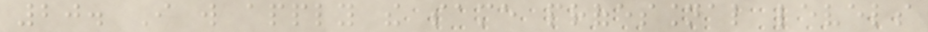20. I will apply the same professional levels
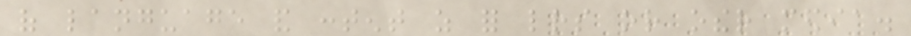of language and content as for letters or other media.
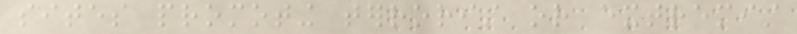sites promoting terrorist or extremist
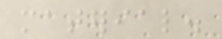material.
